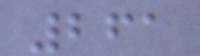261
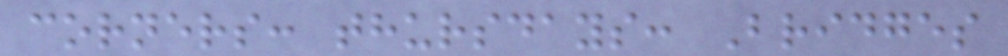corners: thursdays: Bridges
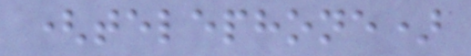(telephone)
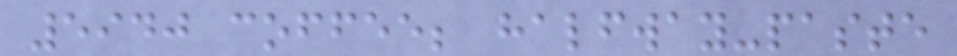5940 coffee; halfway-paste
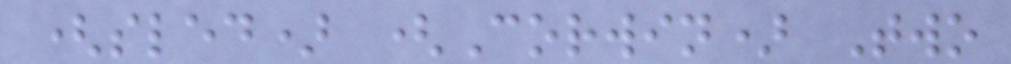(sled) (Corwin) Two
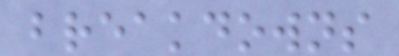breakdowns
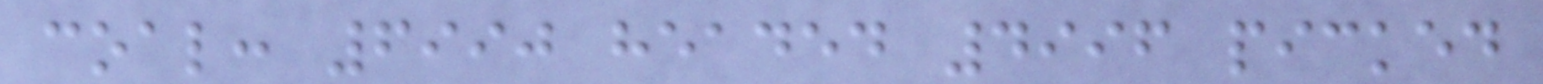coal: 6990 headed 4996 picked
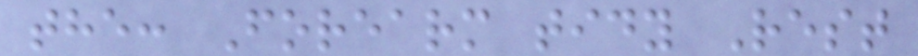the: Forearm tidy Rest
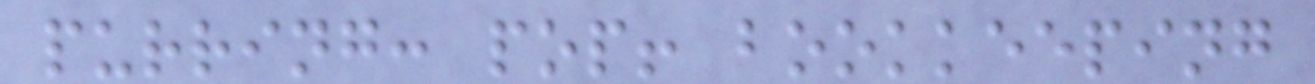purring: pop! bookkeeping
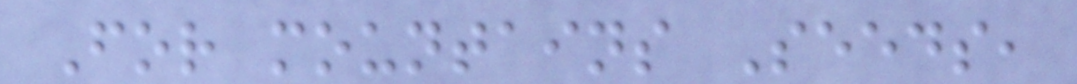For mountains Seeds,
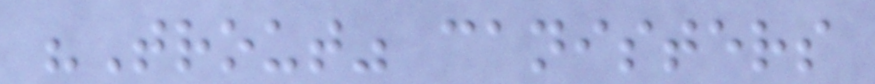"Trout" canisters
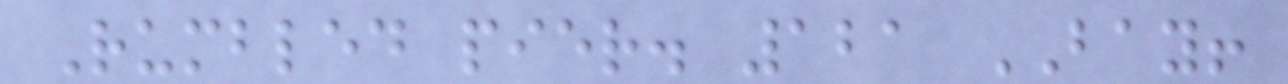Rumbled pier. 121 BAY!
